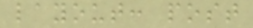layout: post
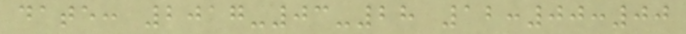date: 2017-03-28 12:00:00
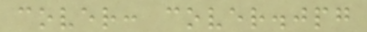cover: cover.jpg
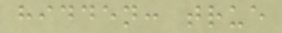hidden: true
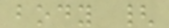body {
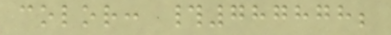color: #787878;
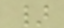}
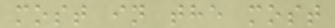most in the most
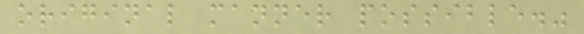original manner possible."
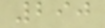290
